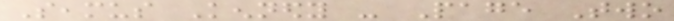Seamus Kennedy - Page Two
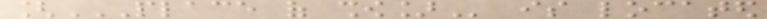[PLACE OF SHOW] is located
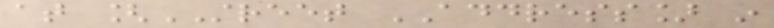at [STREET ADDRESS] in
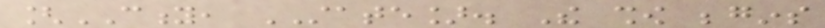[CITY, STATE]. The show begins
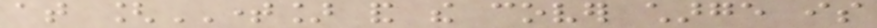at [TIME] and the cover charge is
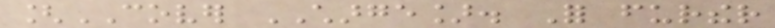[COVER CHARGE]. For further
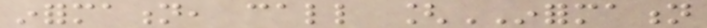information, call [INFORMATION
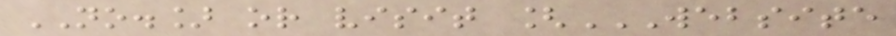NO.] or visit [WEBSITE
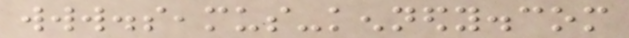www.seamus-kennedy.com
